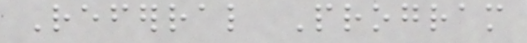Referral Program
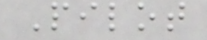Pilot
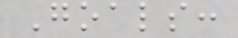Goals:
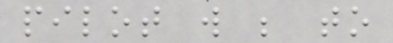pilot will be to
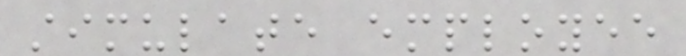stimulate employee
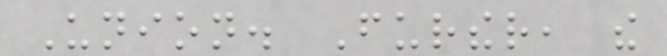Union. Further, the
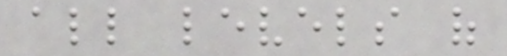all levels of
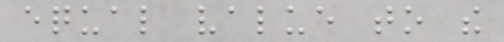equal value to the
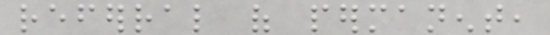referral of permanent,
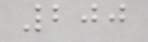200
